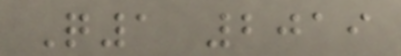Q1 2019
